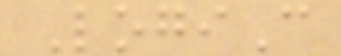LogiC
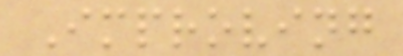Improving
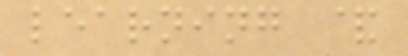learning &
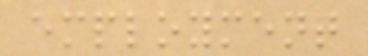employment
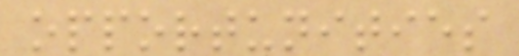opportunities
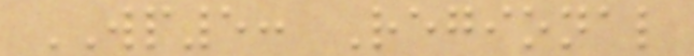WP5: Regional
